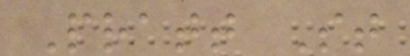Pratt St
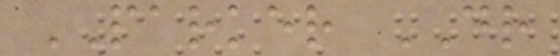PARKER DR
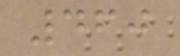460
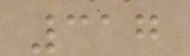317
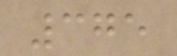375
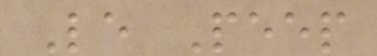Le Peep
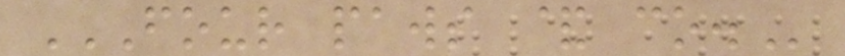FOUR PAWS & CO.
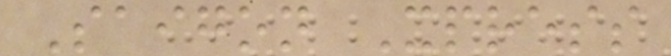Saigon Xpress
